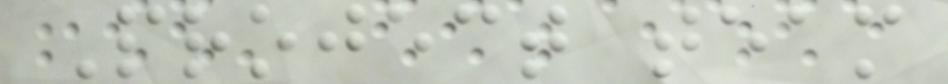Project team
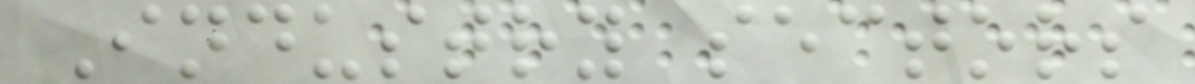Industry sectors
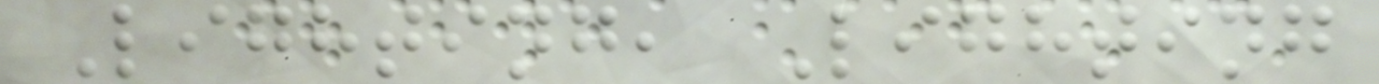Lighting, Lighting
